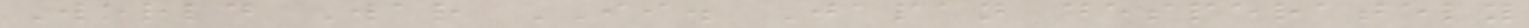World War II. Japan desperately
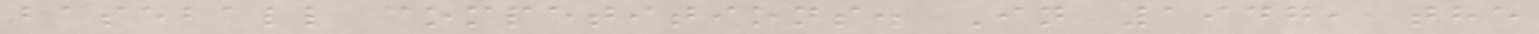baseball competitions. In 1947, the
